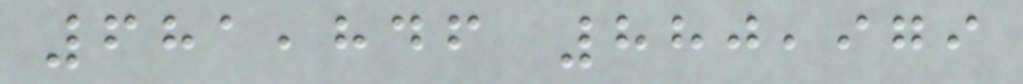681,846 880,979
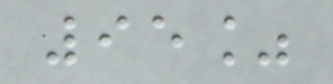95%
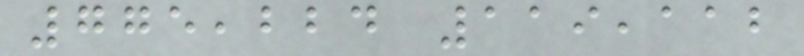775,224 119,112
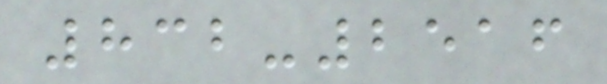832-2516
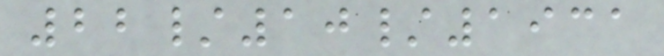22/10/1931
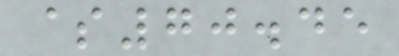$70.45
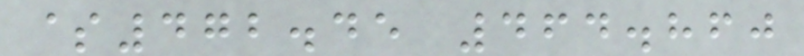$472.45 464.860
